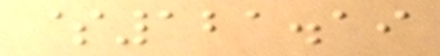$121.19
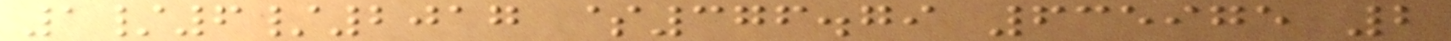1/6/2017 $376.79 635975 2
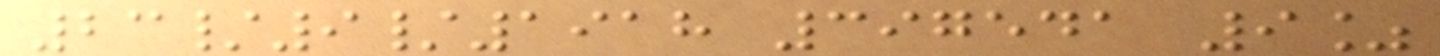23/9/1918 397541 9%
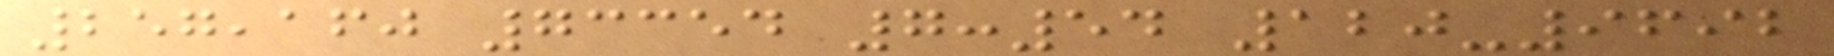257,160 73354 7:54 120-9692
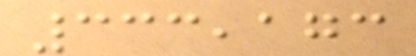333,173
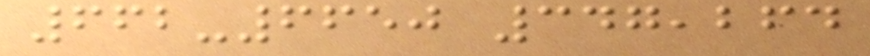662-6650 347,264
